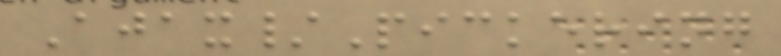Ajax/Pickering
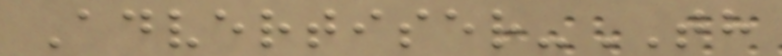Advertiser-TH
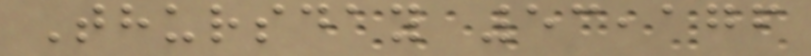Thursday 53,176
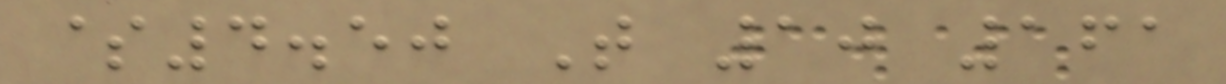$4.50 T 10 161
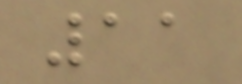11
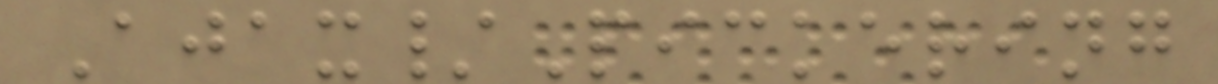Ajax/Pickering
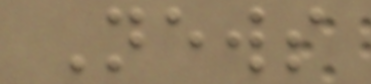News
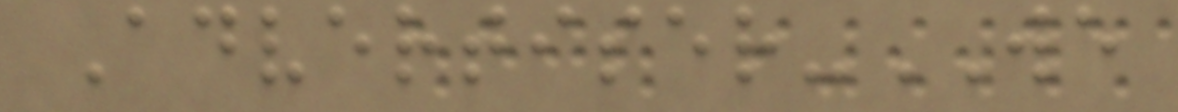Advertiser-WE
